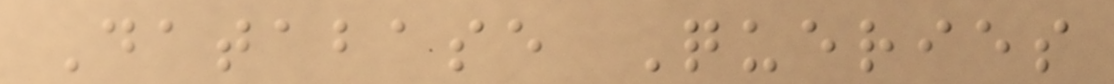Database Queries
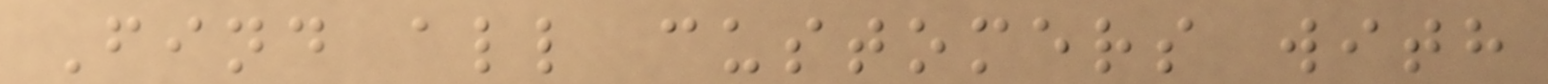Find all customers with
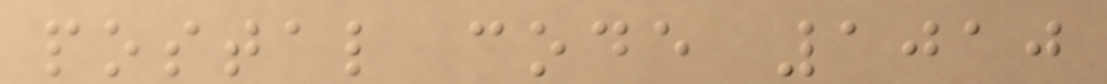postal code 1010
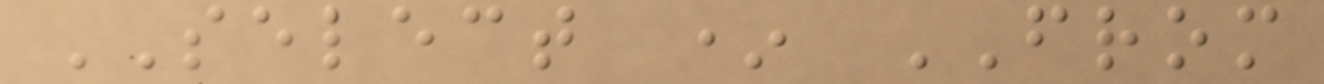SELECT * FROM
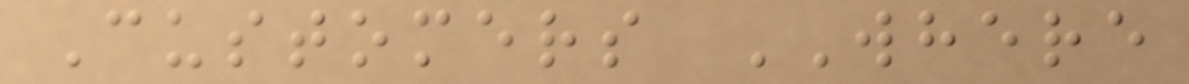Customers WHERE
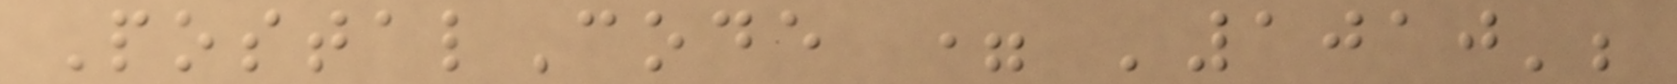PostalCode = '1010';
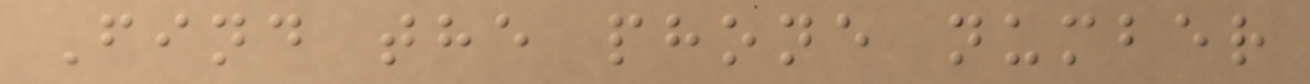Find the phone number
